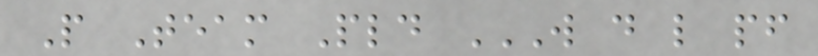P Team Pld W D L PF
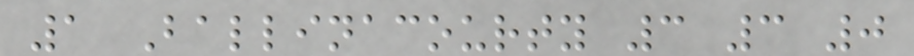1 Ballinacourty 3 3 0
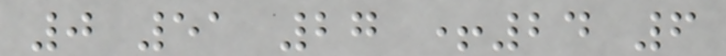0 51 27 +24 6
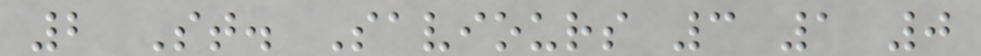2 St. Saviours 3 1 0
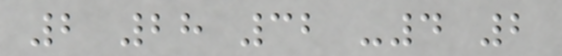2 28 32 -4 2
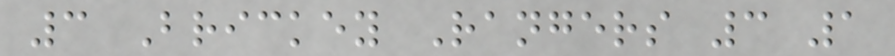3 Brickey Rangers 3 1
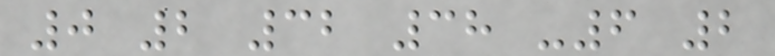0 2 32 38 -6 2
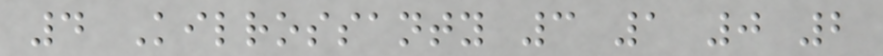4 Kilrossanty 3 1 0 2
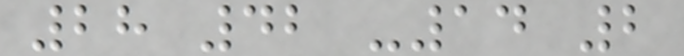28 42 -14 2
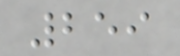259
